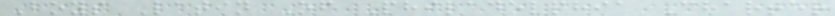Boys Latin Of Philadelphia Charter
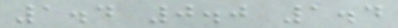1.4 0.0 1.4
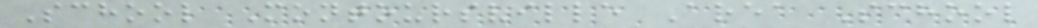School Montoursville Area School
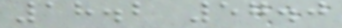18.2 57.0
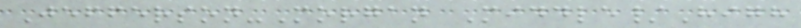Jefferson-Morgan Middle/High
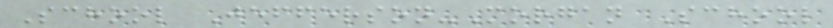School Jefferson-Morgan School
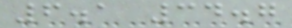6.1 34.7
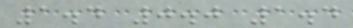1.4 0.0 1.4
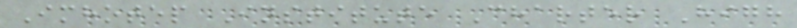Imhotep Institute Charter High
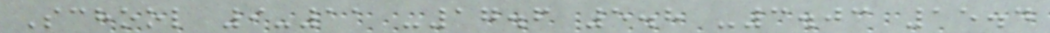School 9-11 -17.6 5.8 -3.03 15.4
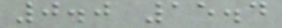0.0 15.4
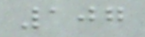107
